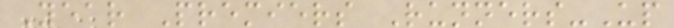Year Premiers Runners-Up
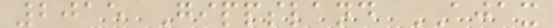2015 Gippsland AJAX
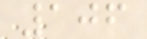106
